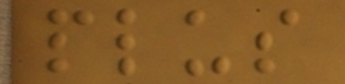plus
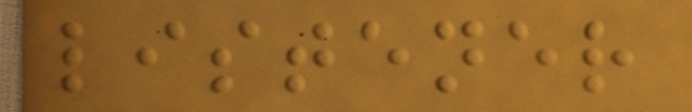listener
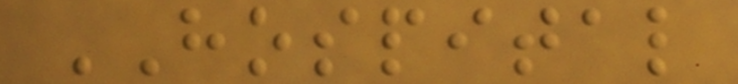HOSPITAL
